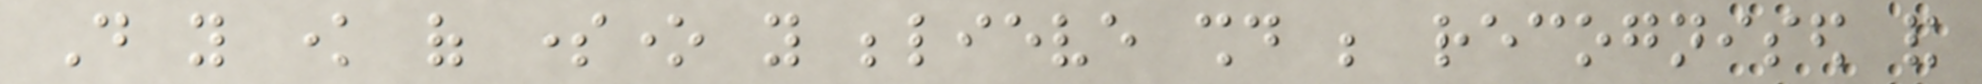Do you know of someone you believe should be recognised and
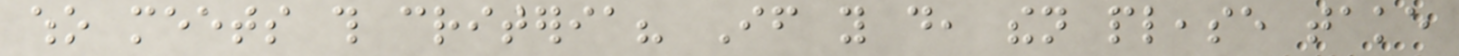who meets this criteria? If you do, then please take
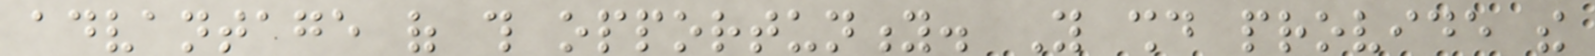advantage of this opportunity. You should provide the
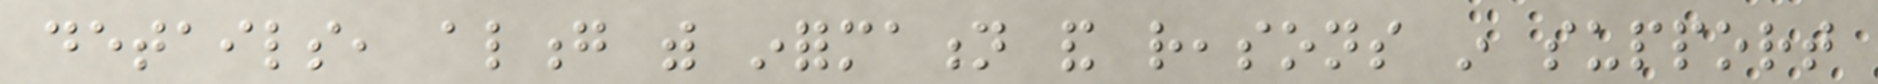details, along with information and reasons in support
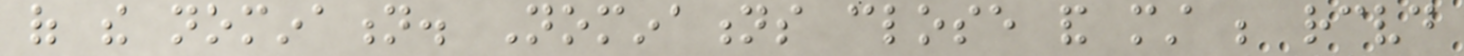of the nomination. Nominations close and must be received
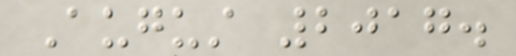August 2017.
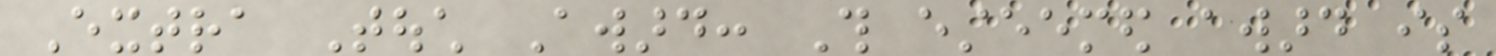Extra Touch Award: This esteemed award is
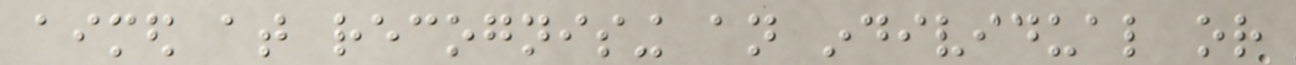aimed at recognising an individual or
